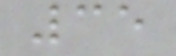35
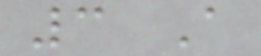3 A
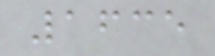1635
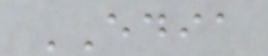EDIA
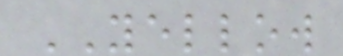YELLOW
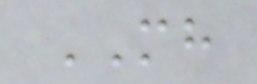MH
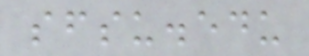sfsu.edu
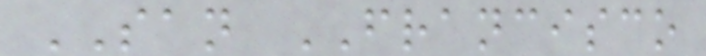SAN FRANCISCO
